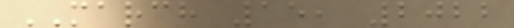MARCH 15, 2022
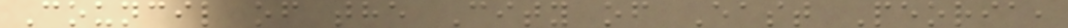Council of the City of East Peoria,
